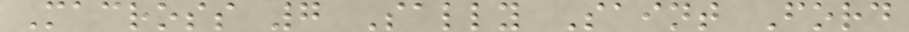Macross 7 Sally Saint Ford
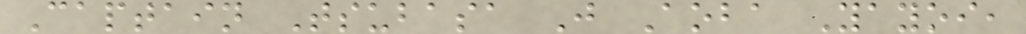Captain Tsubasa J Aoba Yayoi,
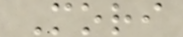Mori
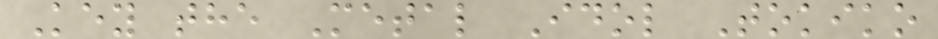Key the Metal Idol Tokiko
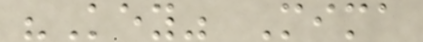"Key" Mima
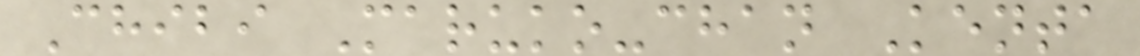Chibi Maruko-chan Kenta
